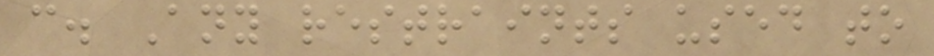c. Any restraints used to
